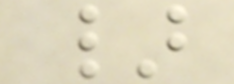}
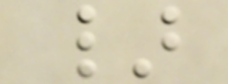}
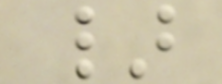}
